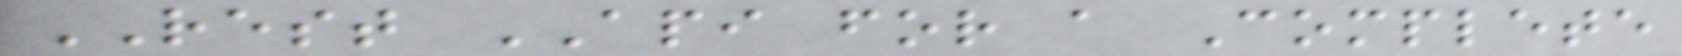REST API for a Complete
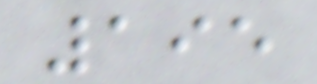195
